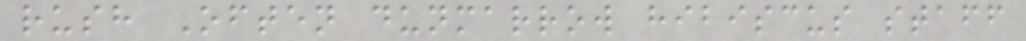rush Often dunmarrow hibiscus staff
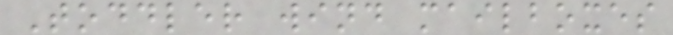Toddler wind mailboxes
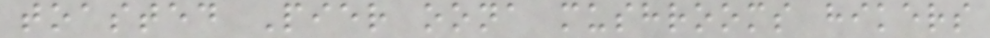toasted Pier oona mushrooms hikers
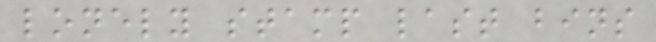lonely stamp last bins
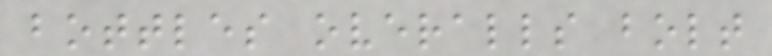bottles overalls bolt
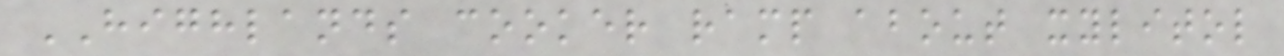HIGHLANDS cooker ramp about xylitol
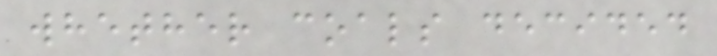whether coals decided
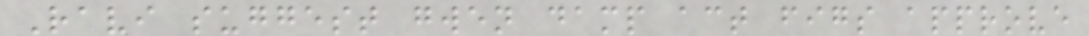Ravi suggest gwen damp act figs approve
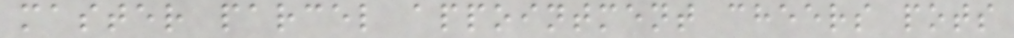master parcel appointment cheers pots
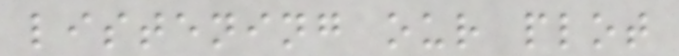listening our plot
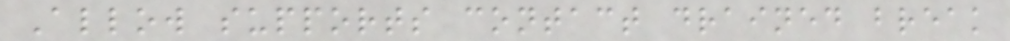Allow supports contact drained break
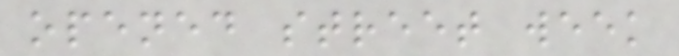opened street week
